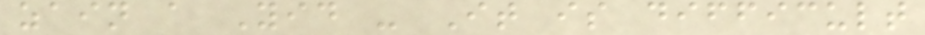zain a Yid - It is difficult
